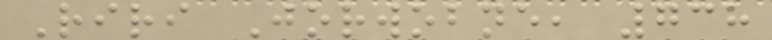Riri Jorwobne, 738
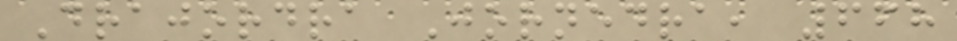Drajordra Jornedra, 668
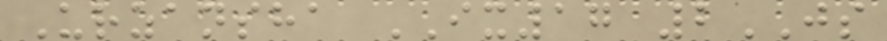Urzansha IX17 2JS
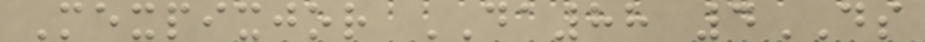Mexpixjor DA88 4DS
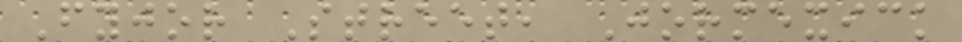Fyjor Street, Jormexick
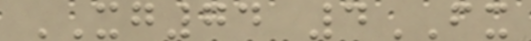XG74 4FX
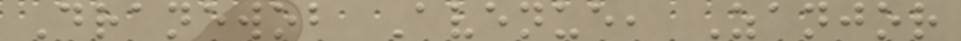Dranewob Avenue, Zanjor
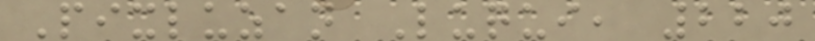Pixluzan Luqui, 220
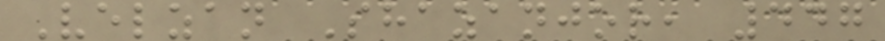Velzan Shazanjor, 447
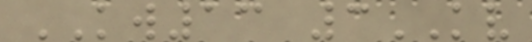KW13 3KV
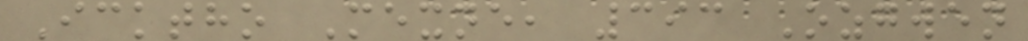Icktho Mexne, 393 Ozgwen
